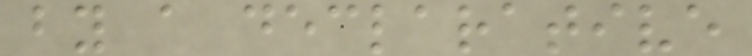by a declarative
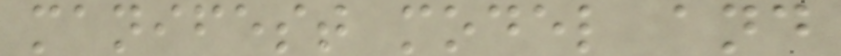manifest model and
